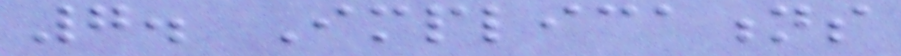7. Implications
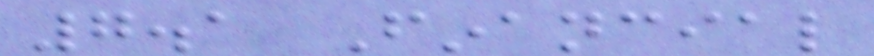7.1 Financial
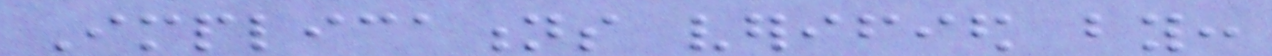Implications verified by:
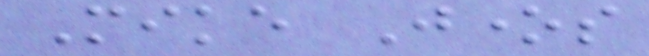Mike Jones
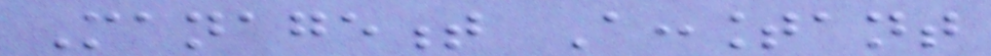Management Accountant
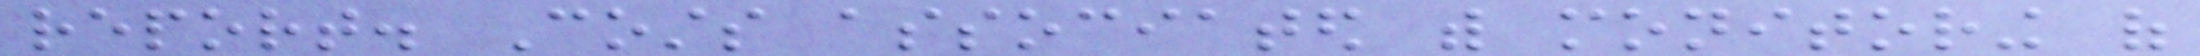report. Costs associated with monitoring of
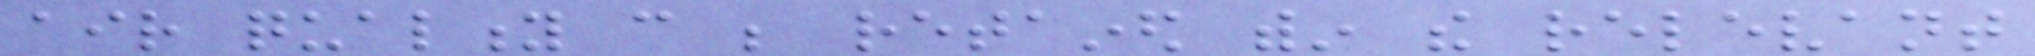air quality can be retained within the relevant
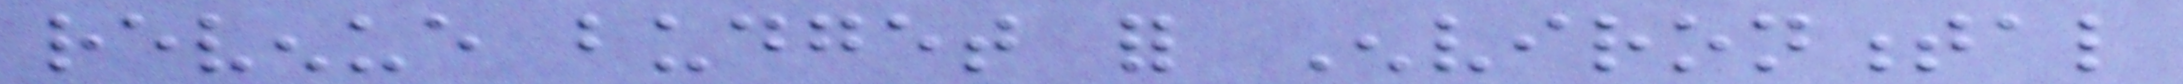revenue budget for Environmental
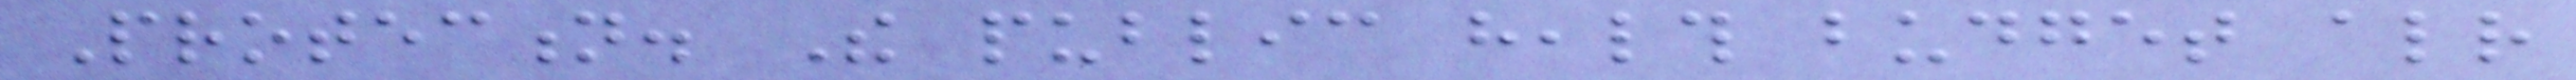Protection. The public health budget already
